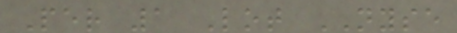Per 1 Lot NYSE
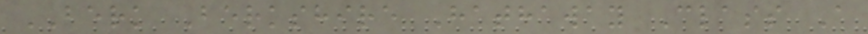BERK Berkshire Hathaway Class A
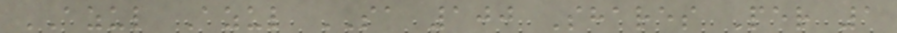AZUL Azul SA 100 Shares Per 1
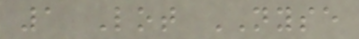1 Lot NYSE
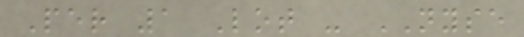Per 1 Lot - NYSE
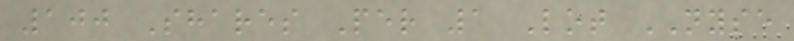100 Shares Per 1 Lot NYSE
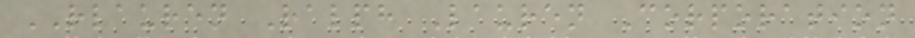RLAUREN Ralph Lauren Corporation
